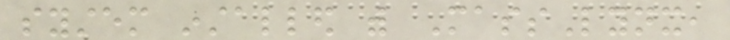system installed with MassLynx,
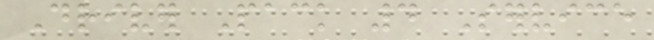Driver Pack 4 Service
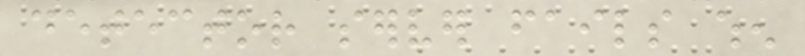detector server fails when
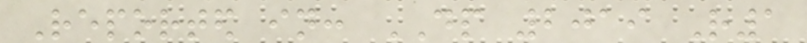Reported in: DP 2019 R1
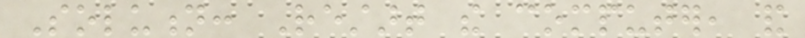Solution: Restart the computer, and
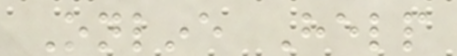Online Help
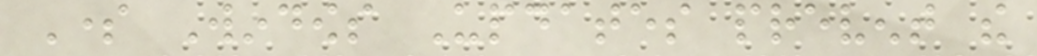Some Windows Updates prevent the
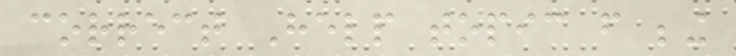correct Help topic from being
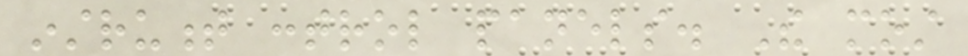instrument control panels. The most
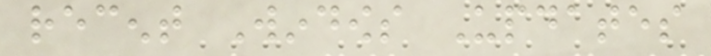recent Windows Updates
